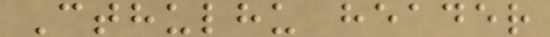Cthulhu header
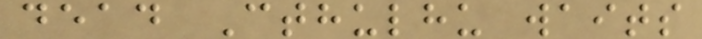dead Cthulhu waits
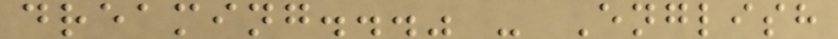dreaming..." - English
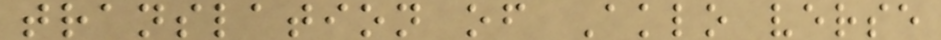translation of Aklo verse
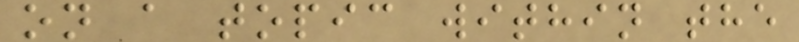on a topic within the
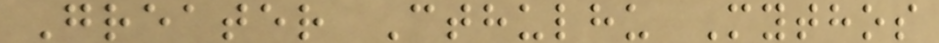Greater Cthulhu Mythos
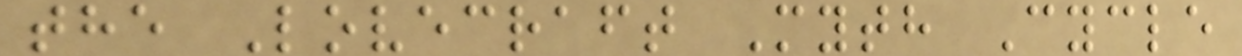the Lovecraft Myth Cycle
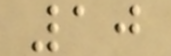10
